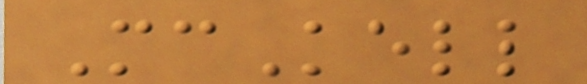McKell
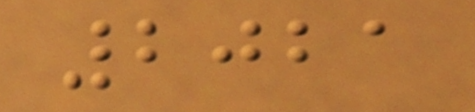2021
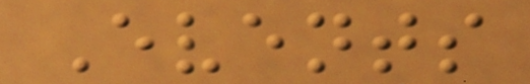Events
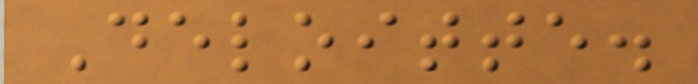Deloitte.
